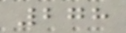278
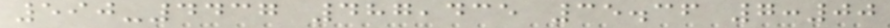590-4437 487,435 35.36 7:00
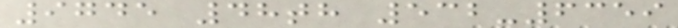9745 48th 532-6359
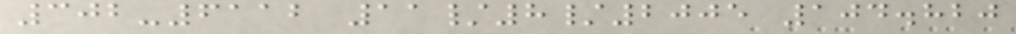302-6112 11/8/2005 104.820
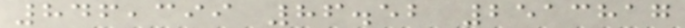846,399 86.52 2513817
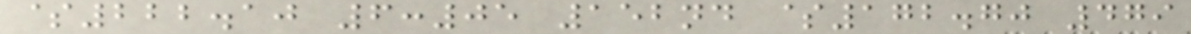$222.10 6:05 152nd $172.70 479
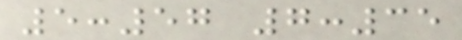5:57 7:35
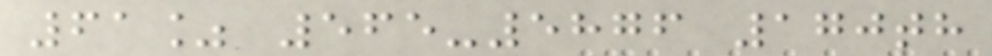61% 565-5876 170th
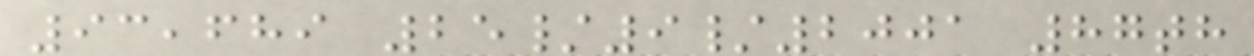93,689 25/9/2001 87th
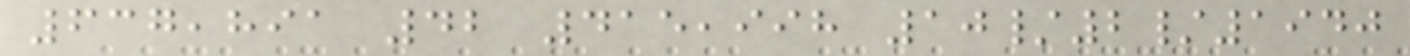637,891 42 415,998 10/2/1940
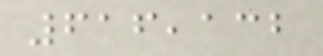616,132
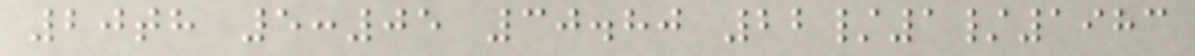20th 5:05 30.80 22/1/1983
